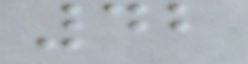42
